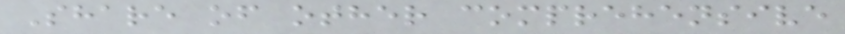Share of other comprehensive
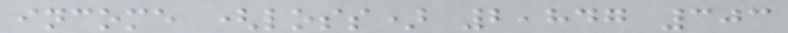income (loss) 2,847 303
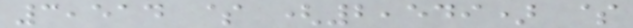3,514 $ (2,549) $
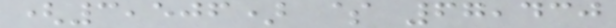(3,506) $ 67,430
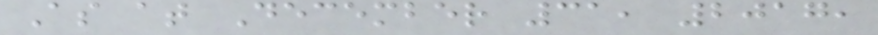As at December 31, 2017,
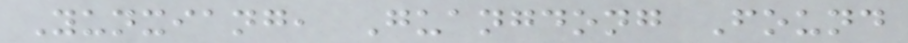Yunxiang, Guangdong Found
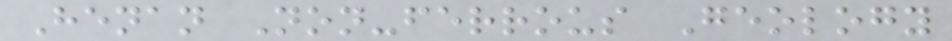Henan Non-ferrous Geology
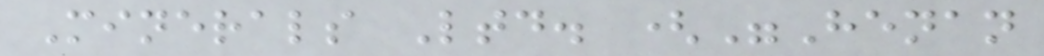Minerals Ltd. ("Henan
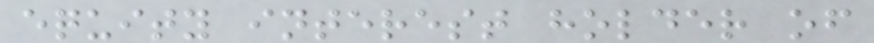equity interest holder of
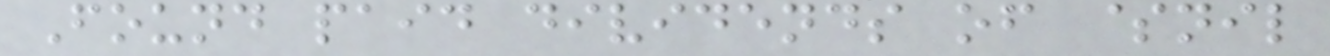Found paid dividends of $nil
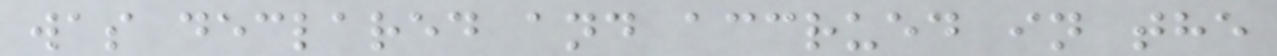was declared and accrued in the
